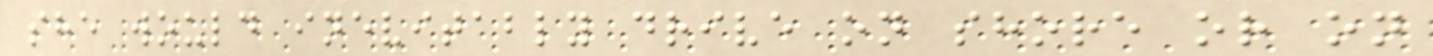she would inevitably drive on shore or on
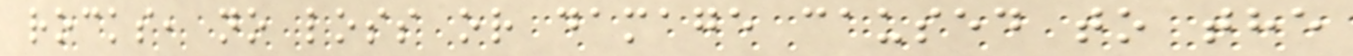rocks, no loss or damage caused to the
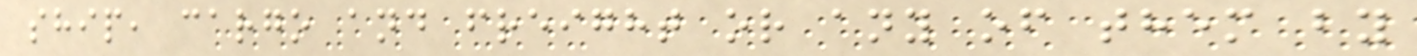ship, cargo and freight or any of them by
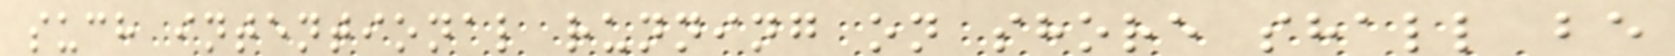such intentional running on shore shall be
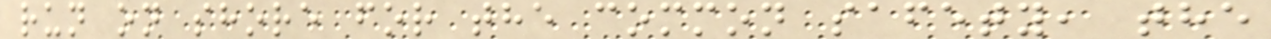run on shore for the common safety, the
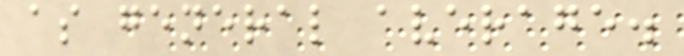as general average.
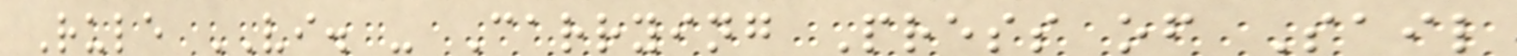Rule VI. - Carrying Press of Sail
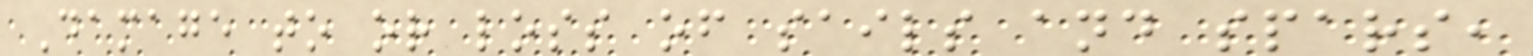Damage to or loss of sails and spars,
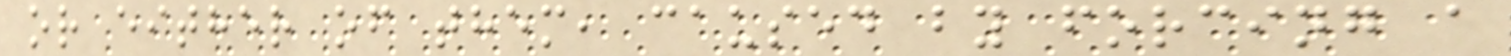or either of them, caused by forcing a
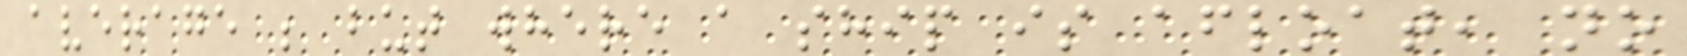average ; but where a ship is afloat, no
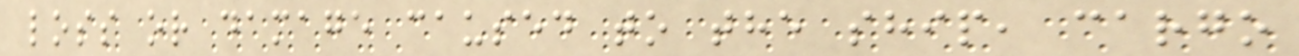loss or damage caused to the ship, cargo
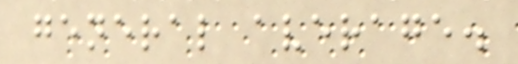general average.
